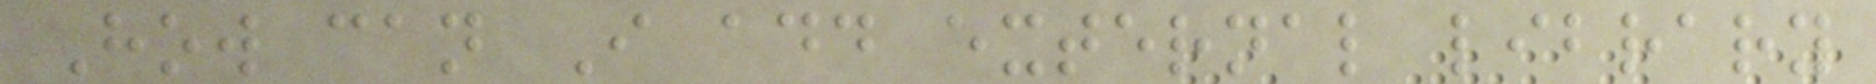How can I add external library
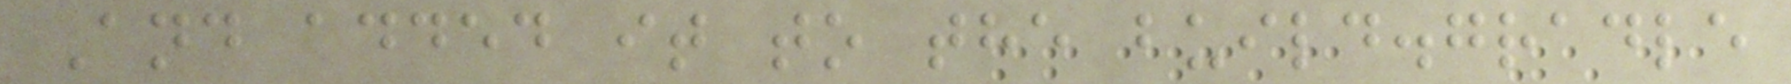And added it to the build.gradle
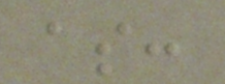as:
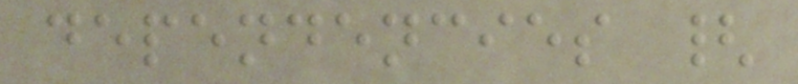dependencies {
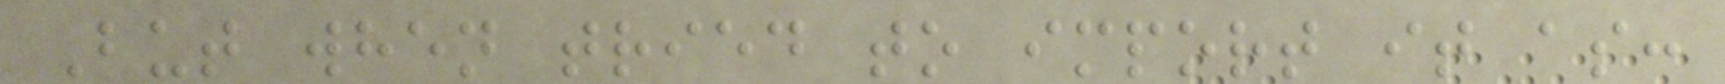But when tried to import it as:
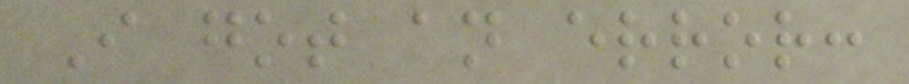I got an error:
